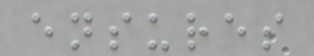ensures
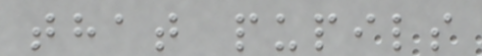that pupils
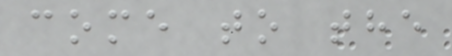come to the
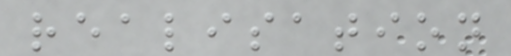realisation
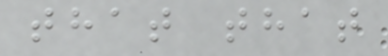that that
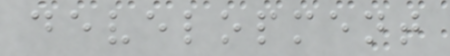development
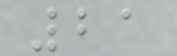21
